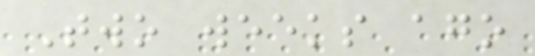Two weeks ago
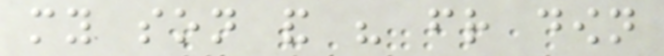my son and his friend down
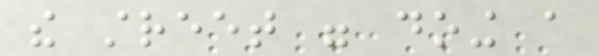the street were doing a
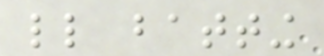little batting
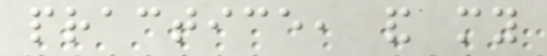practice, and my
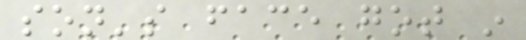son's face got in
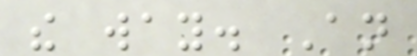the way. An
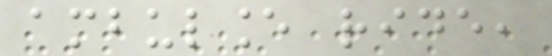ambulance ride,
